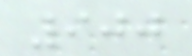900
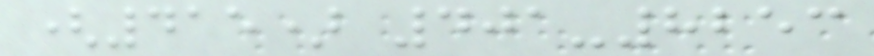(415) 401-8253
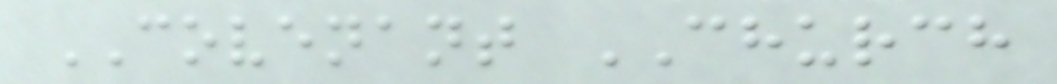COVENANT CHURCH
